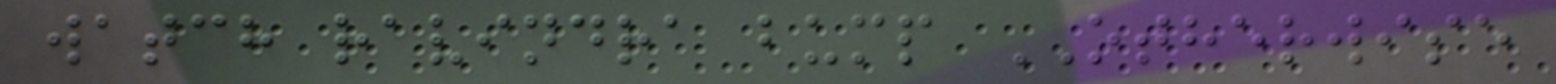watch ravindra bump OTHERWISE
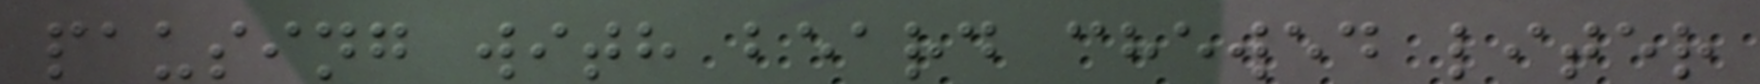pausing with beard chewed liter
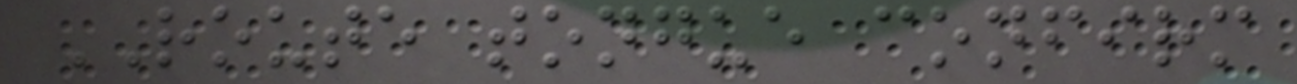ROUTE tongue confirm
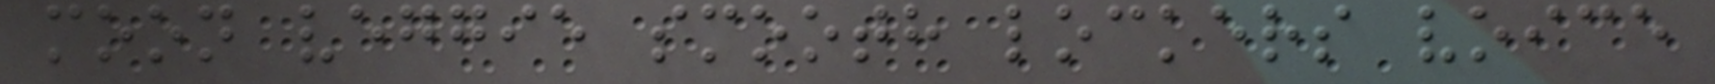moon veggie smooth lockers voice
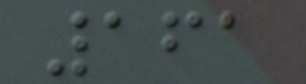161
